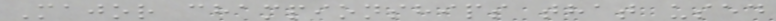Major championships that used
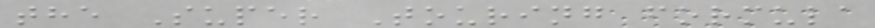the Super Touring formula
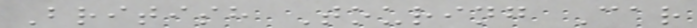British Touring Car
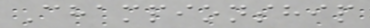Championship
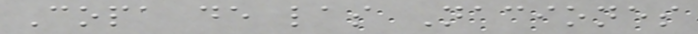Copa de las Naciones
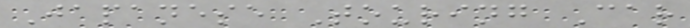Japanese Touring Car
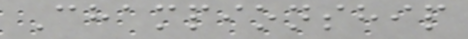Championship
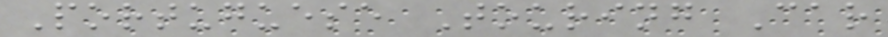Portuguese Touring Car
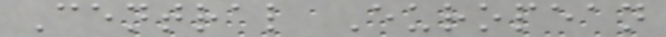Central European
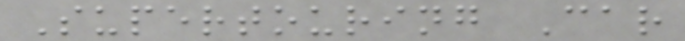Supertouring Car
